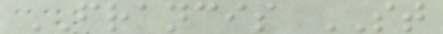FRANCIS ST
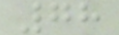78
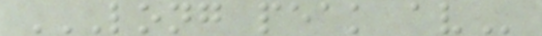LONG PEAK AV
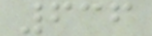636
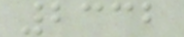2332
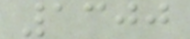1300
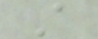A
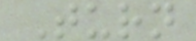Turn
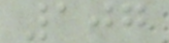107
